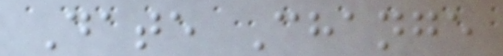Date Change
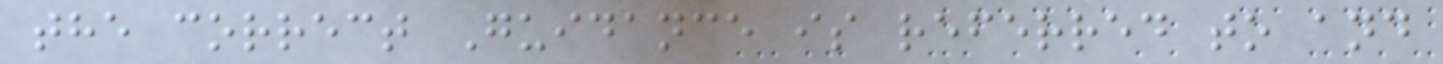the correct Guidance is referred to and
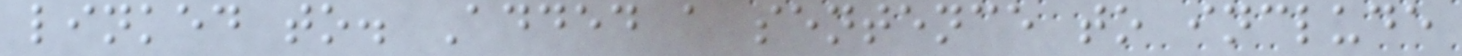linked to. Added a sentence to include
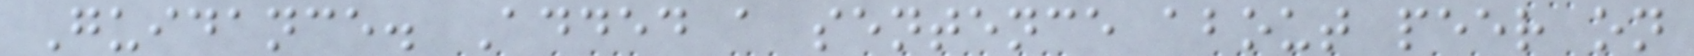Guidance. Added a sentence about peer on
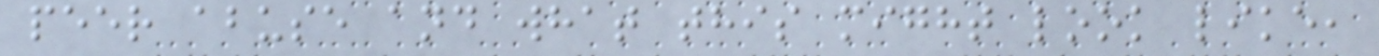peer abuse and what this might look like,
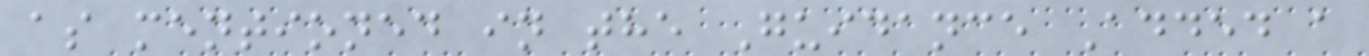as mentioned in the Guidance Added a
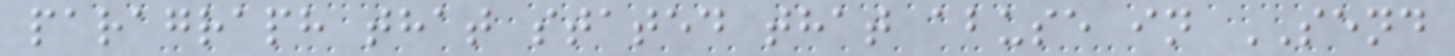paragraph that stated that abuse in SEND
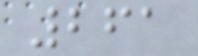261
